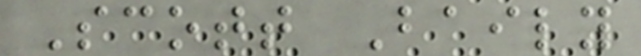Scott Baily
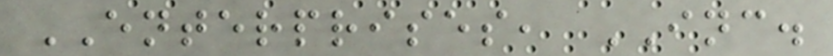ENTERPRISES, INC.
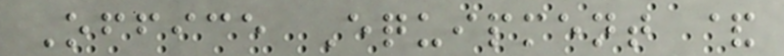Office Equipment &
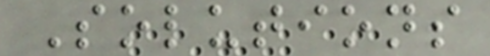Solutions
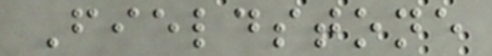Fieldstone
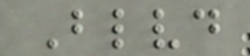Blvd
